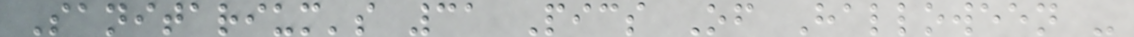Sanitarium's 31 Pics Of Halloween -
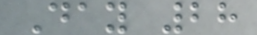Day 28
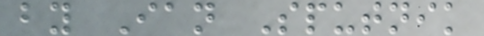by Ian Sputnik
